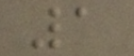1
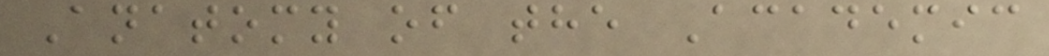Anatomy of the Academic
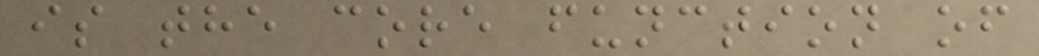is the core function of
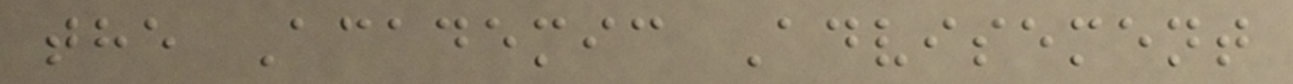the Academic Advisement
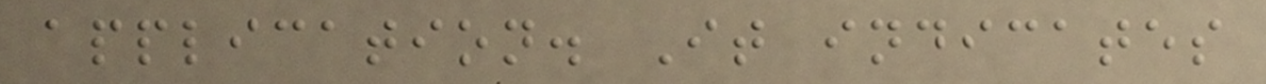application. It indicates
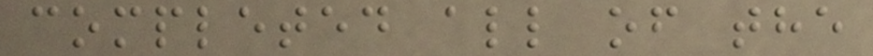completed all of the
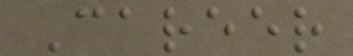Career
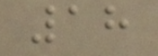18
